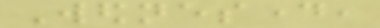Wednesday,
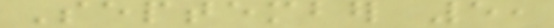September 5,
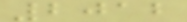2012
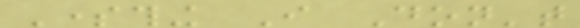Something I Don't
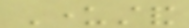Understand
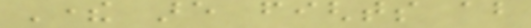There are fights about
